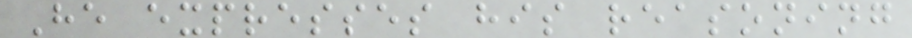He expresses his reasoning
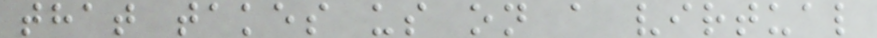that takes us on a virtual
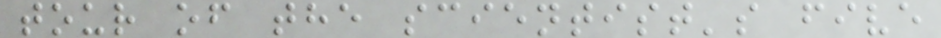tour of the scientist's five
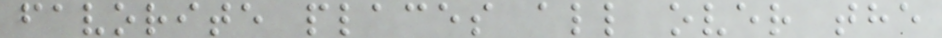favorite places all over the
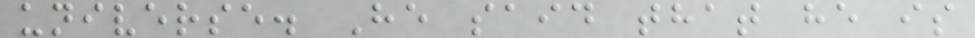universe. He said that he is
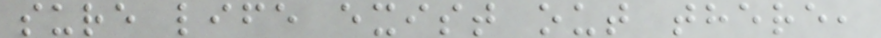sure life exist out there,
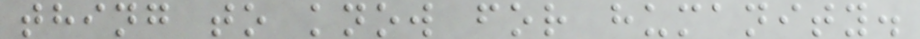thing to know for humanity.
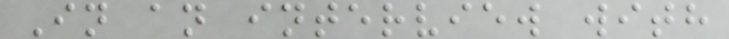In an interview with
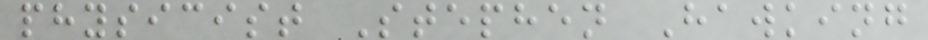physicist Stephen Hawking
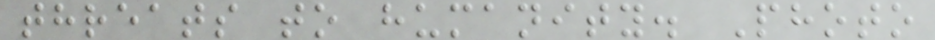threats to humanity. Photo
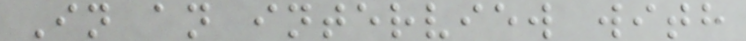In an interview with
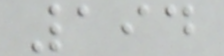194
